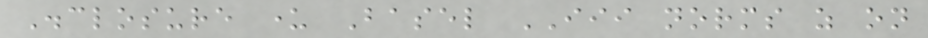Disclosure under Basel III norms as on
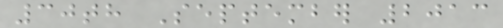30th September 2013
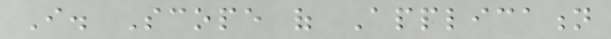I. Scope of Application
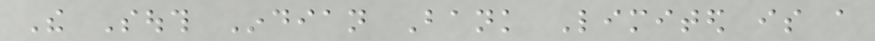The South Indian Bank Limited is a
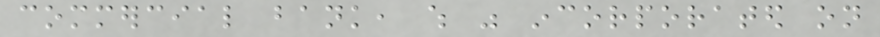commercial bank, which was incorporated on
